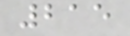215
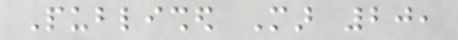Published Mar 20,
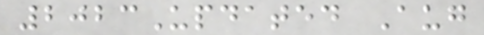2023Updated Aug
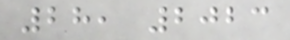28, 2023
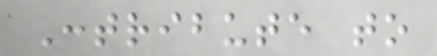Contribute to
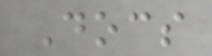Docs
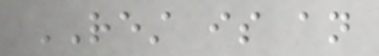REST is an
